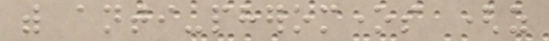with anti-pheromones (as
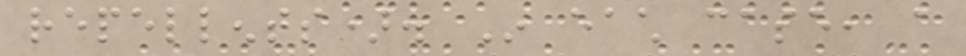repellents). In each case, a
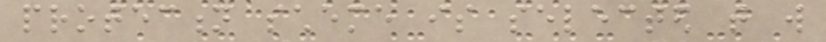protection scheme is selected that will
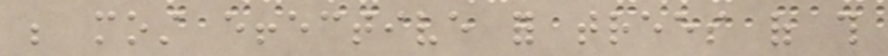be most effective for trees of this
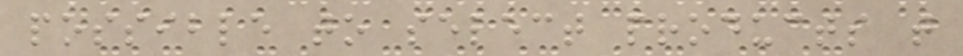possible to select products that
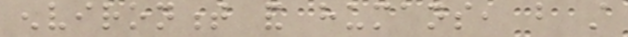environment and humans, but still
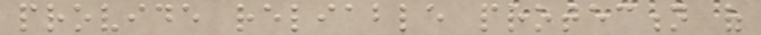provide reliable protection of
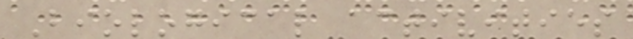Biological activities
